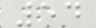54
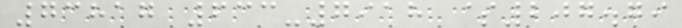73817 633-7918 $207.79
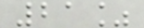21%
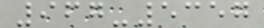967-5357
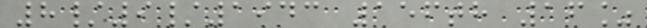8/9/1943 156th 16%
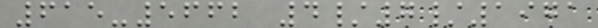615-5662 4/7/1971
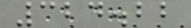324.22
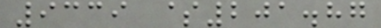9339 $201.87
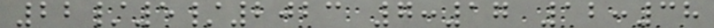22/5/2023 7:17 12:38
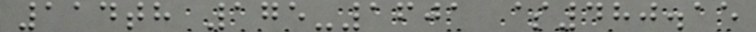114th 175-1601 $480.15
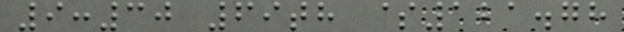9:30 69th $121.78
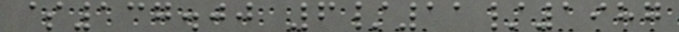$137.00 6/11/1987
